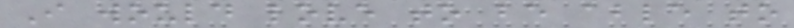I would love to be able to
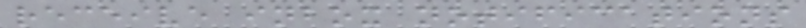receive inbox notifications
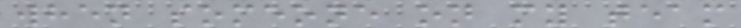when someone on my team
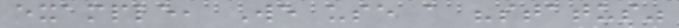example, We use a "status"
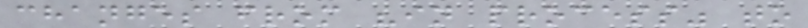changes from "in process" to
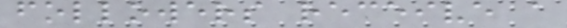followers receive a
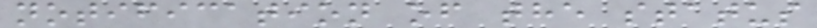notification of the status
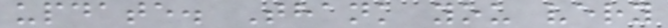update. Thank you very
